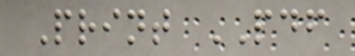Print PDF
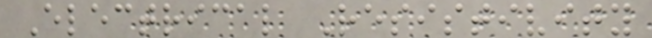Electrical Resistivity
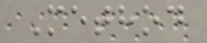Method
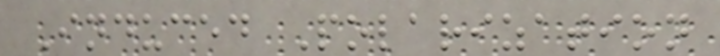Induced Polarization
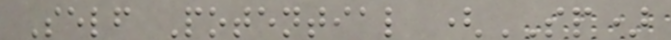Self Potential (SP)
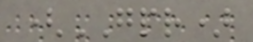(GPR)
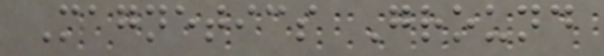Magnetics Ground
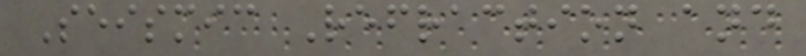Seismic Refraction and
